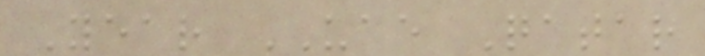Year UAE Qatar
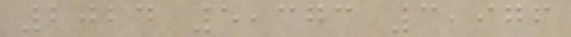2024 5,373 3,976
